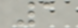1
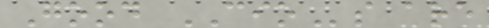Good CIOs are
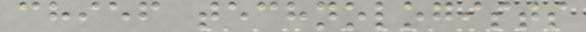chief technologists
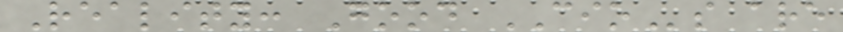Reality: Good CIOs are
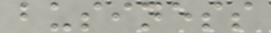business
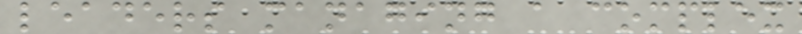leaders managing a complex
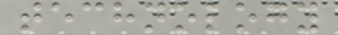technology
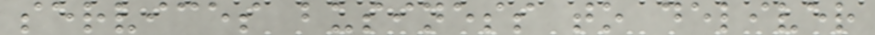services business to deliver
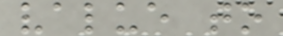value to
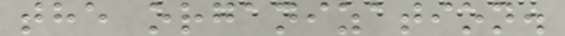the organization.
